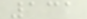131
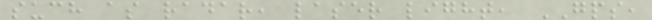such as radar, laser light, GPS,
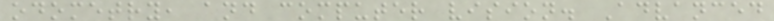odometry, and computer vision. Advanced
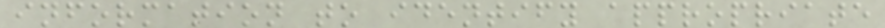information to identify appropriate
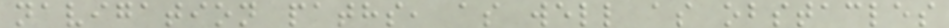navigation paths, as well as obstacles
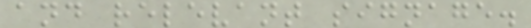and relevant signage.
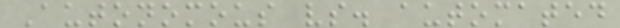Autonomous vs. automated
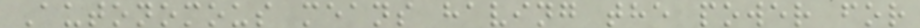Autonomous means having the power for
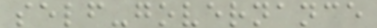self-governance
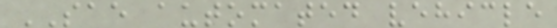SAE automated vehicle
